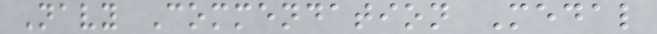Navy Commendation Medal
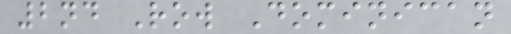2nd Row Dominican
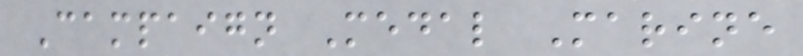Campaign Medal Marine
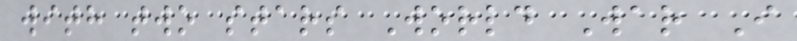with two stars World War I
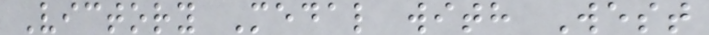Victory Medal with West
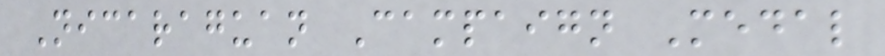Nicaraguan Campaign Medal
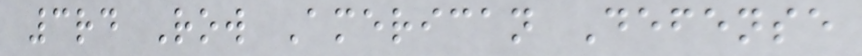3rd Row American Defense
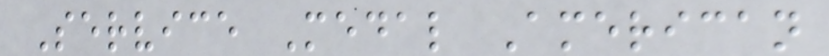Service Medal American
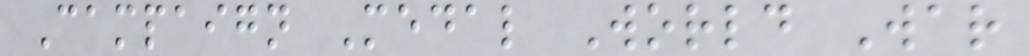Campaign Medal World War
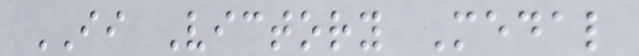II Victory Medal
